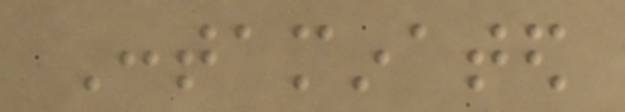Contaminated
